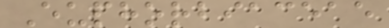Euphorbiaceae
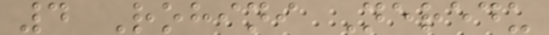4 Rohini Neredu
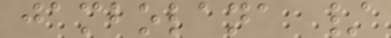jambolana /
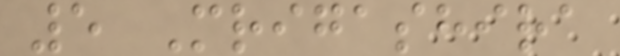5 Mrigashira
